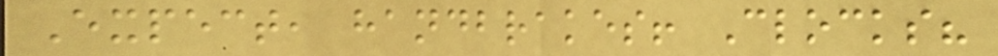Expect, handbrakes! Clocks?
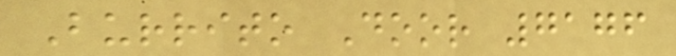Burrito Door 7176
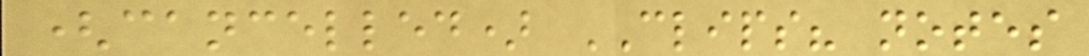(cancelled) CLIPS? notes
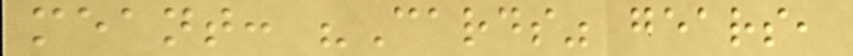meant: "Cards" gears,
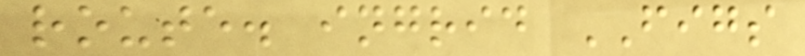route. ingrid FIGS
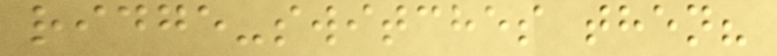ridge-switches then?
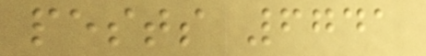pests 6741
